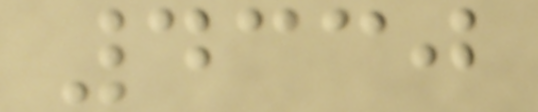4330
